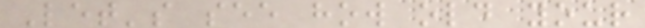Let's see how old your
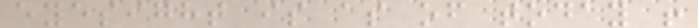eyesight is as of today !
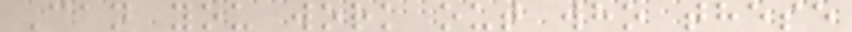Can you work out who these
